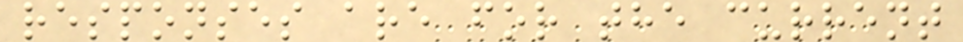responses are for the current
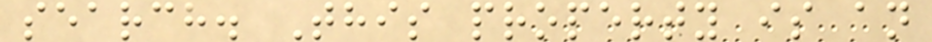search. This property is an
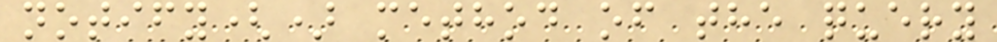notify() method of the query
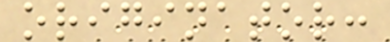originator:
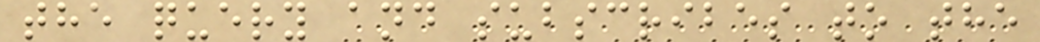the query and subscribes to the
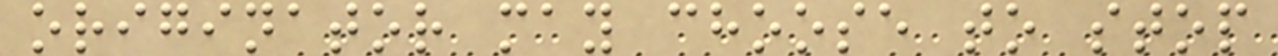originator may choose to stop
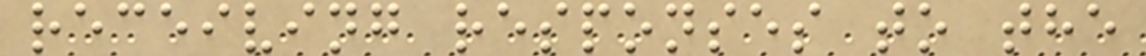receiving responses to the
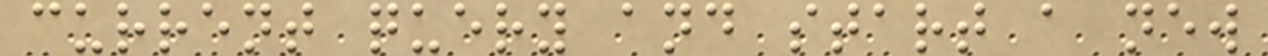current query and start a new
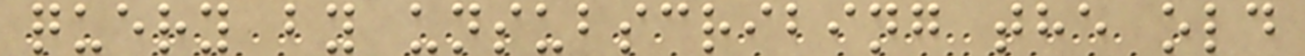query by unsubscribing the old
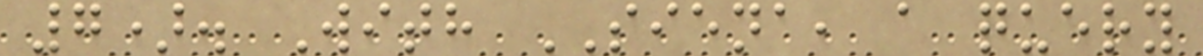7). With SIENA, a query
